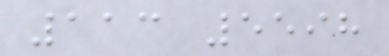113 5598
